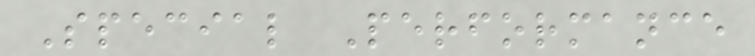Special Performance
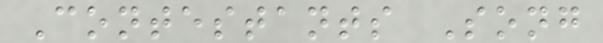Contestants Song
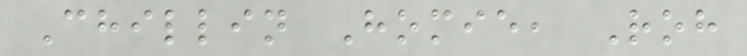Chillin Homie, Roh
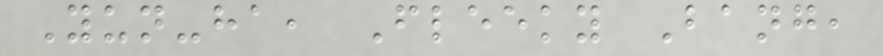Yun-ha, Fleeky Bang,
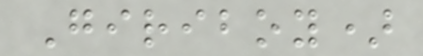Giriboy)
